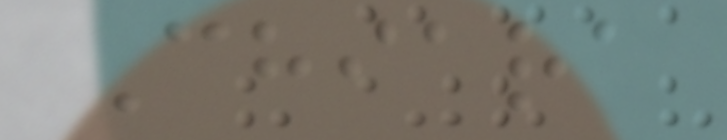Chiara
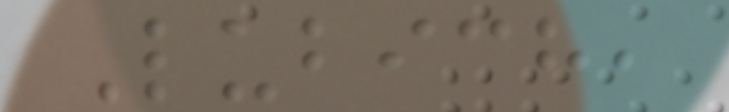Lubich,
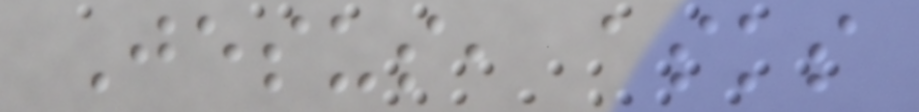Jesus, asks
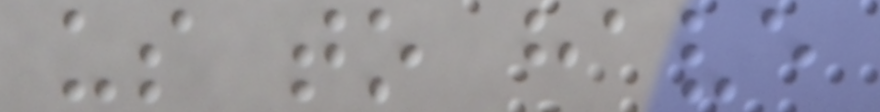us to have
